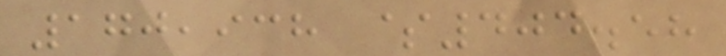170,938 $404.58
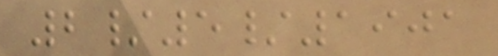2/5/1901
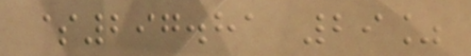$297.81 29%
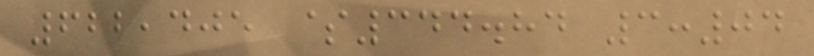622,405 $344.84 3:04
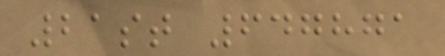21st 647871
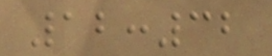12:32
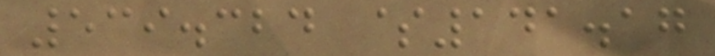539.324 $141.17
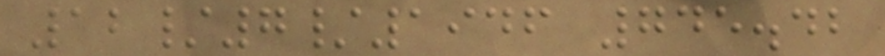12/7/1946 745.42
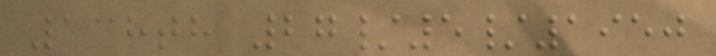138th 27/5/1950
